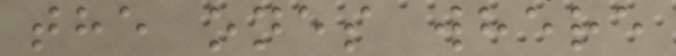the ones where
